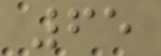65
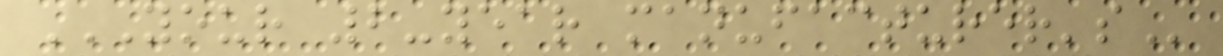YOUR 2-YEAR MANUFACTURER'S
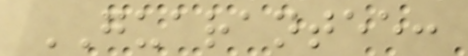GUARANTEE:
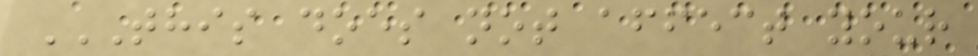THIS DOES NOT AFFECT YOUR
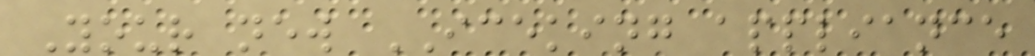Your new ICEKING appliance
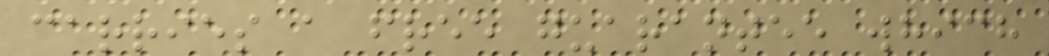carries a free guarantee which
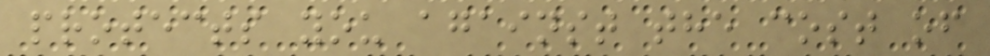protects you against the cost of
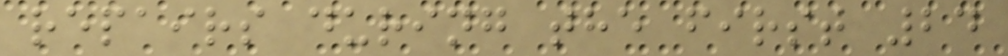repairs during the first 24
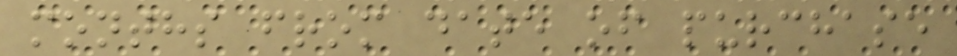months from date of purchase
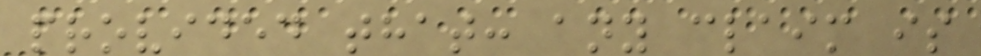provided that: any claim is
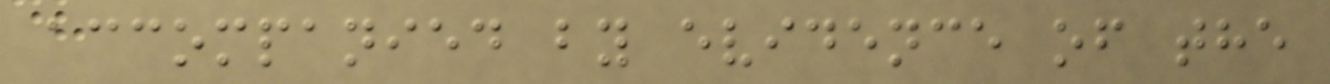accompanied by evidence of the
